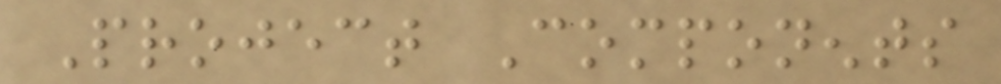Project Components
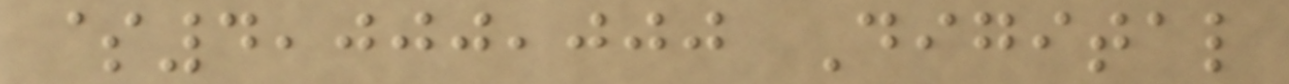$4,000,000 Digital
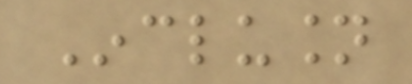Inclusion
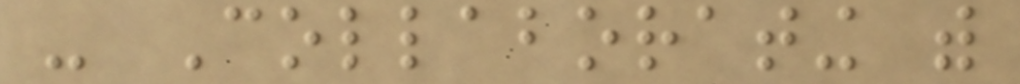- Collaborating with
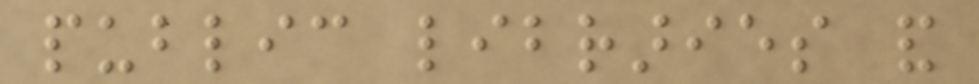public libraries and
